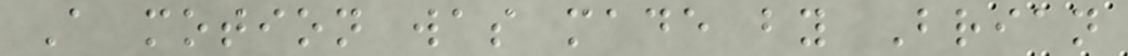A motion was made by Brian
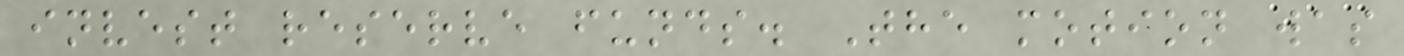invest reserve funds. The motion was
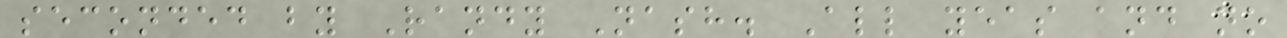seconded by Randy Nash. All yeas and no
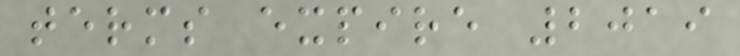terms expire 2019
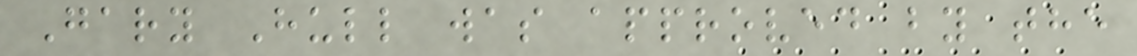Gary Hull was approved by the
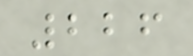226
